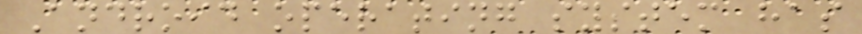Android operating system has
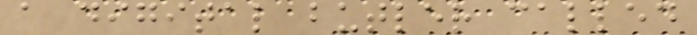a digital butler called
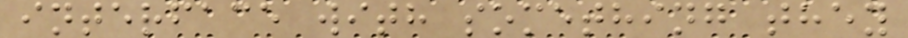interface with something they
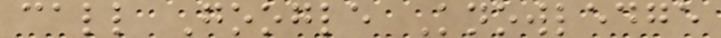call Google Knowledge
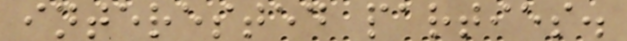interested parties.
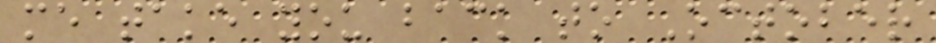me take you back to October
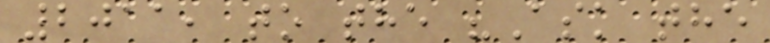2011, to the "Ask the
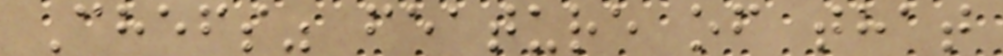Chefs" feature of that
